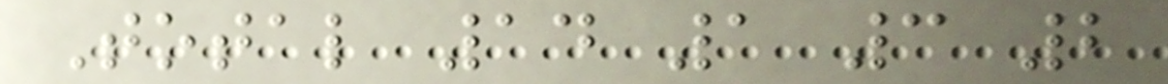Total 14 1 3 2
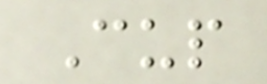Cup
